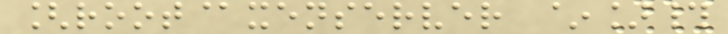[root@xenserver ~]#
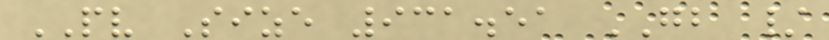PV Size 931.51 GB /
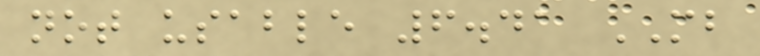not usable 6.41 MB
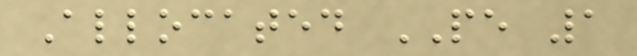Allocated PE 1
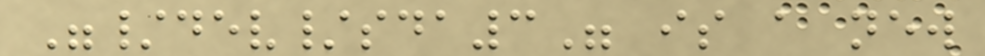"/dev/sda3" is a new
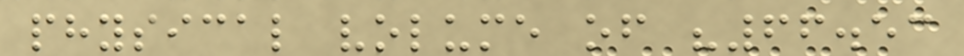physical volume of "66.53
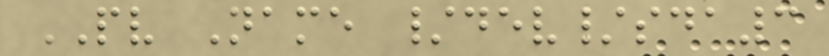PV Name /dev/sda3
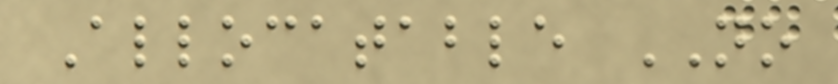Allocatable NO
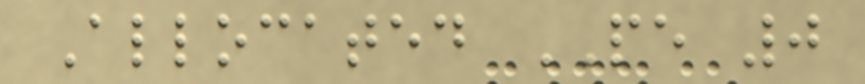Allocated PE 0
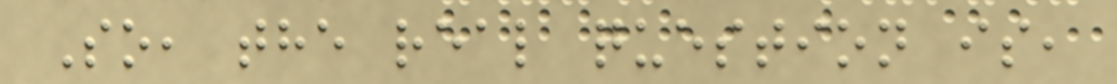So, the real question is,
